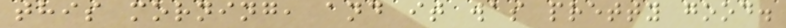this morning, and it was pretty good.
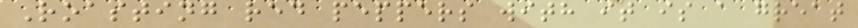Roasting red peppers with it is a great
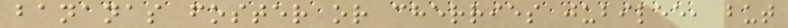bananas foster or cherries jubilee, but
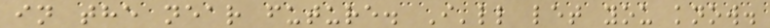in the near future. I'll let you know.
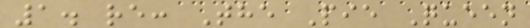1. re: The Pie Queen
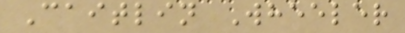Caitlin Wheeler
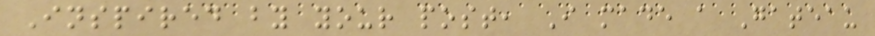Inspired by your post, I made a Gateau
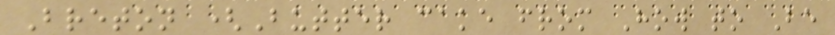Breton (Butter cake from How to Be
